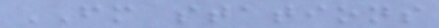FM stations
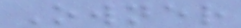Owner
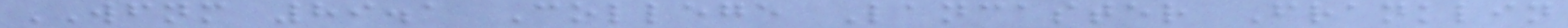WFNM 89.1 College Lancaster Franklin
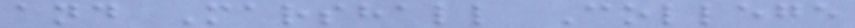and Marshall College
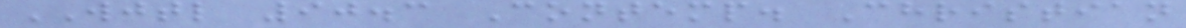WJTL 90.3 Contemp. Christian
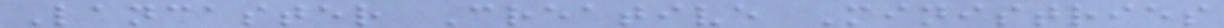Lancaster Creative Ministries
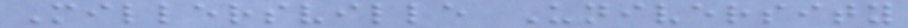Millersville University
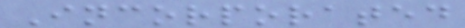Incorporated
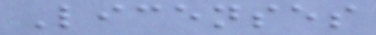Licenses
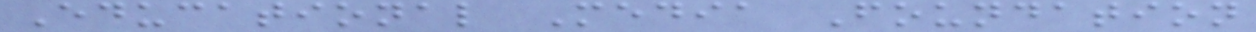Educational Media Foundation
